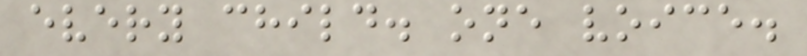every child. one voice.
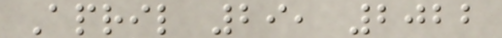April 29, 2022
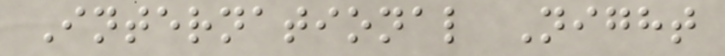International Night
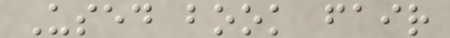Used book fair
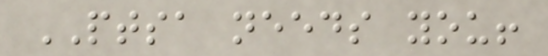PTSA needs you!
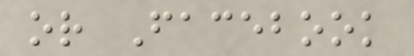or Facebook
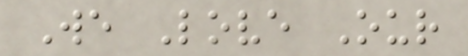We Love Our
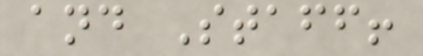and Staff!
